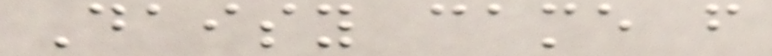Daisy came from
